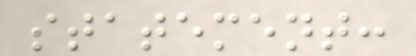statement:
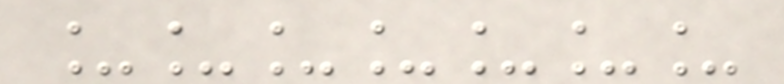_______
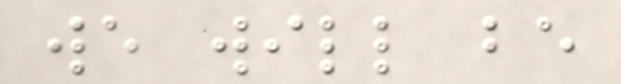we will be
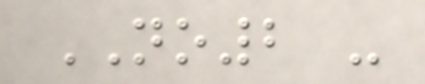NO2 -
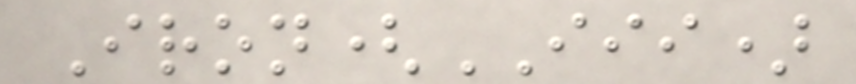Iron(III)
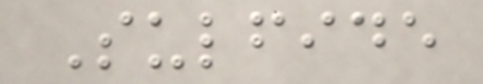Sulfide
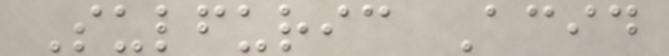Sulfuric Acid
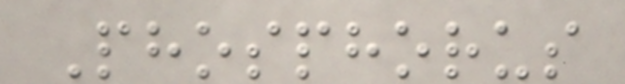Phosphorus
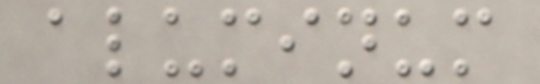aluminum
